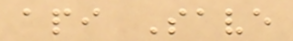api Save
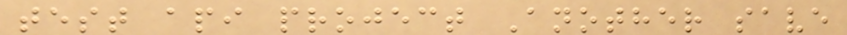test api project Another save
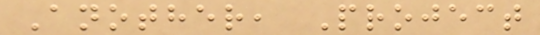Another, Project
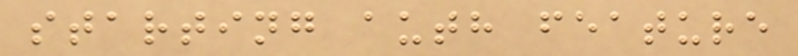starting auth feature
